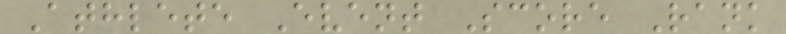Athlete Event Score Rank
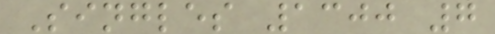Singles 1300 7
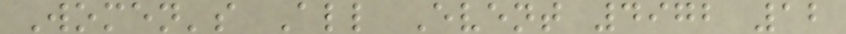Women's All Event 4972 12
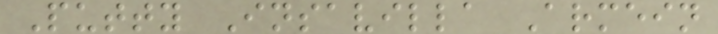Putty Insavilla Armein
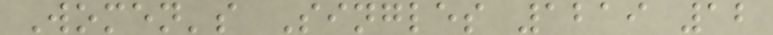Women's Singles 1219 12
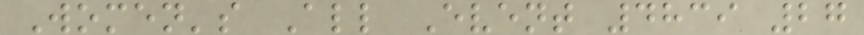Women's All Event 4839 27
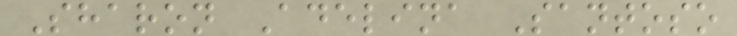Sharon Adelina Santoso
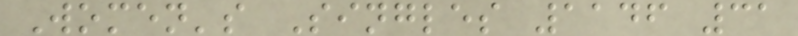Women's Singles 1146 31
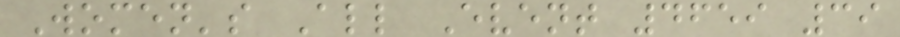Women's All Event 4659 39
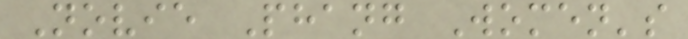Novie Phang Women's
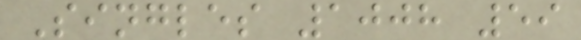Singles 1008 59
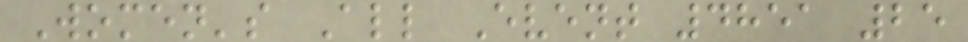Women's All Event 4851 25
